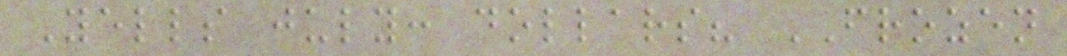Yells july: dollars? FROZEN
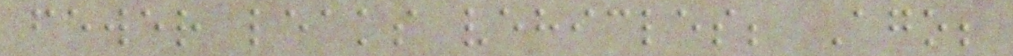fewer leaks vehicles; Ago;
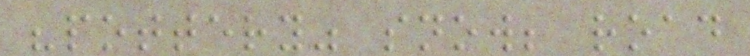"pottery" snow; road
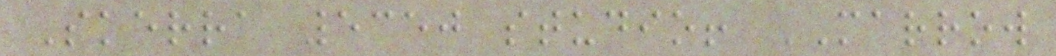Skerra 5350 studio! MARROW
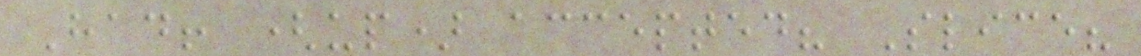Had! (up) accepted? Slice?
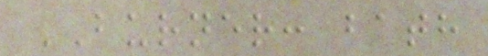BURNER: bath
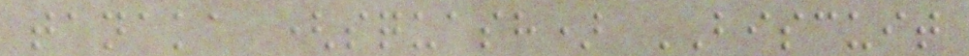tanaka (squash) BISCUIT
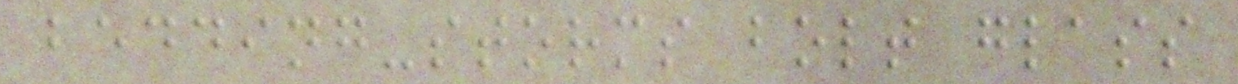bedding-storms bolt glass
